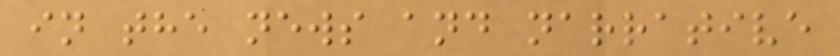in the news and narrative
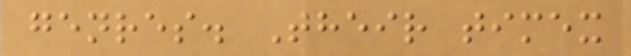genres. Their timex
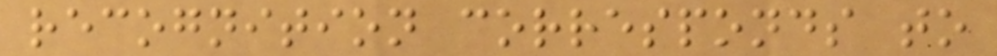recognition corresponds to
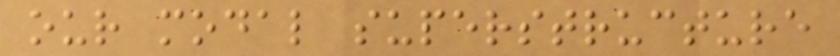our modal superstructure
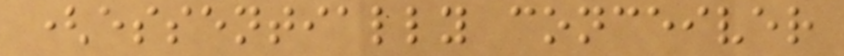(essentially conceiver
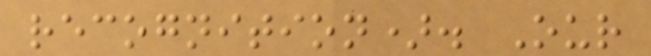recognition). Our
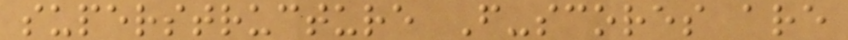superstructure F-scores are
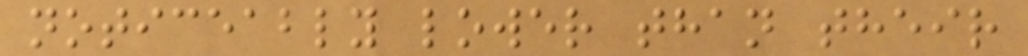noticeably lower than their
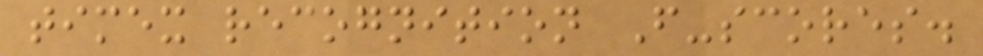timex recognition F-scores.
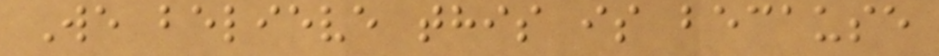We believe this is because
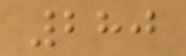280
